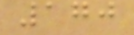170
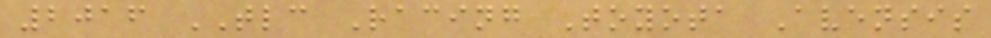2016 TLC Racing Toyota Avensis
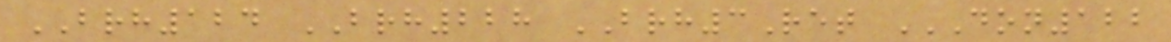BRH124 BRH228 BRH3Ret DON122
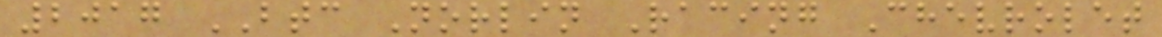2017 BTC Norlin Racing Chevrolet
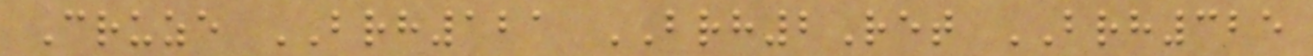Cruze BRH121 BRH2Ret BRH325
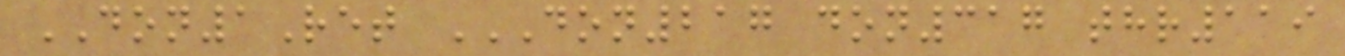DON1Ret DON217 DON317 THR119
